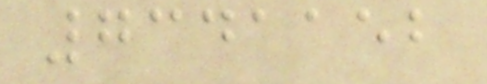7341152
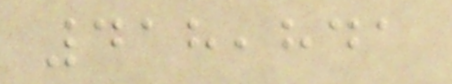418,841
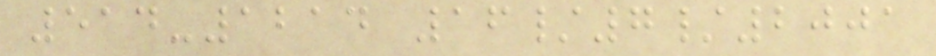514-1214 16/7/2001
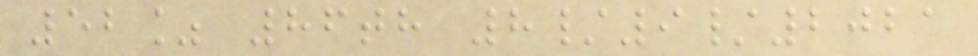52% 86th 8/9/2021
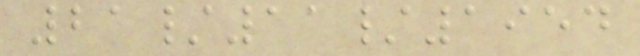21/11/1954
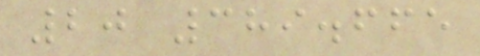20 389.665
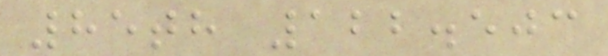85th 122.503
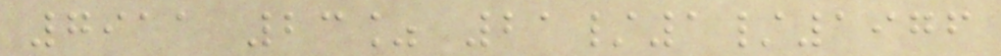7911 23% 21/1/1976
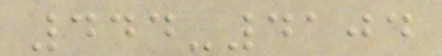444-4104
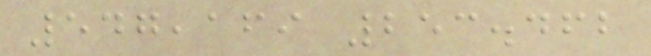547,169 253.462
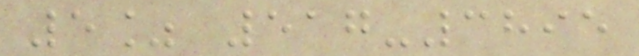5% 517-3895
